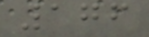176
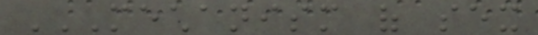MECHANISM OF SEX
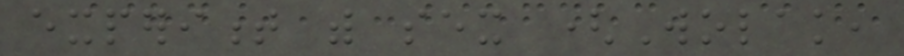experiment with sex (Wolak,
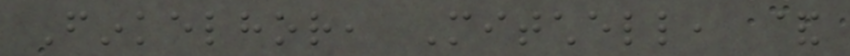Finkelhor, Mitchell, &
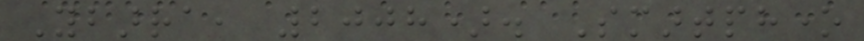Ybarra, 2008). Smartphone
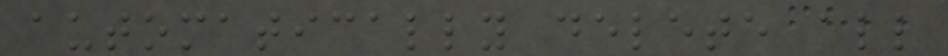automatically delete all
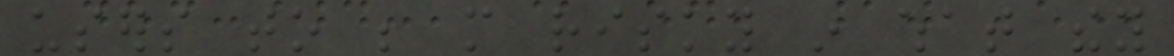users to be more risky in what they
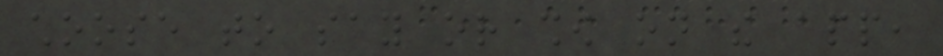choose to say or show on the app,
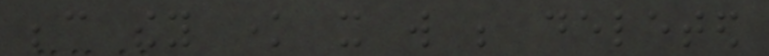because they know it will be deleted
